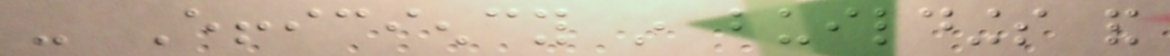- Efficiency in buildings and
